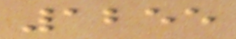1255
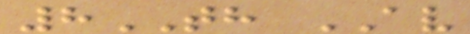8TH AV
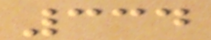334
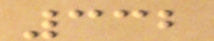332
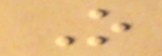O
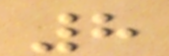8
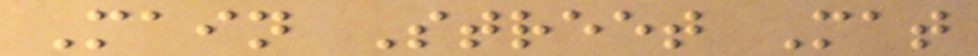Main Street Mat
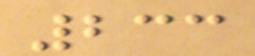233
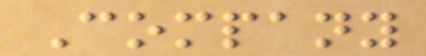Company
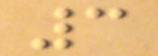3
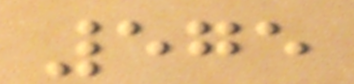575
